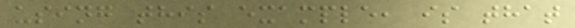using this example, is that
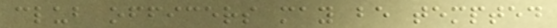club officers may be tempted
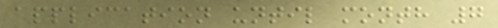application until month 7
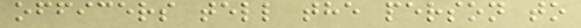officers tell the person to
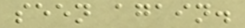seen again.
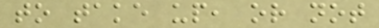to take up, or not
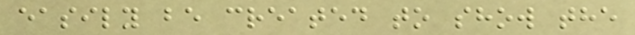easily be created to show the
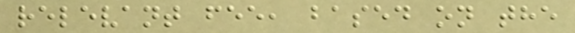relevant fee, based on the
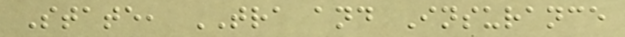State, TRA and Insurance
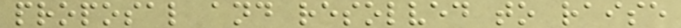proposal and resolved to raise
